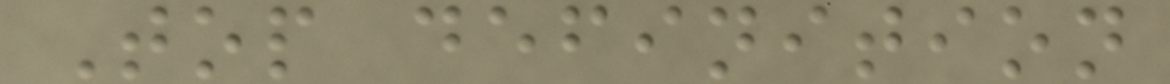Top definition
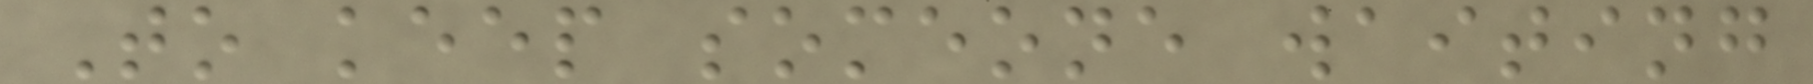To keep someone waiting
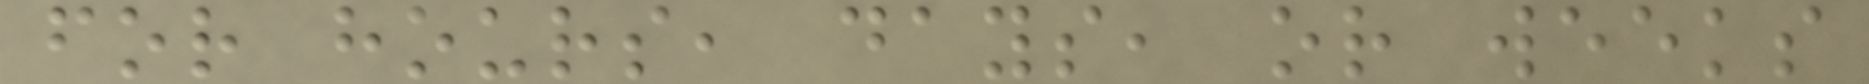for hours, days, or weeks
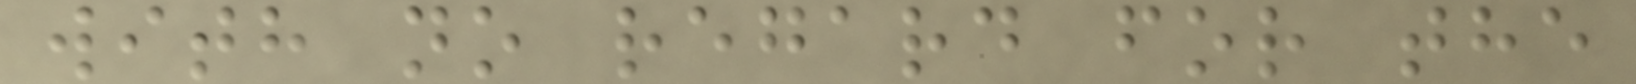with no regard for the
